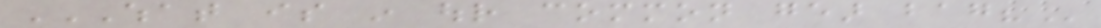WHAT IS IN OUR COMMON GEAR BAG?
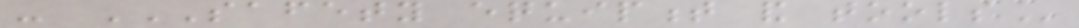- SAFETY EQUIPMENT AND TOOLS
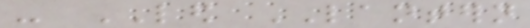- LED LANTERN
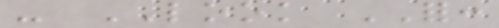- LOOK FOR:
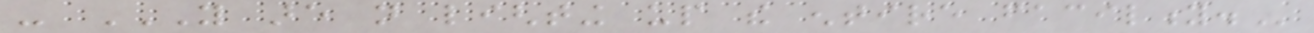- YOU ARE NOT LIGHTING UP THE ENTIRE FACILITY.
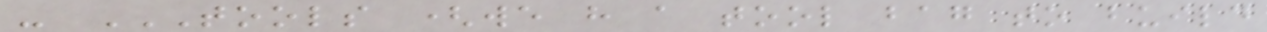- TOOLS (WE HAVE A TOOL BAG TO BUILD
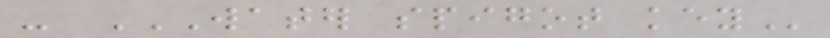- WATER SPIGOT KEY
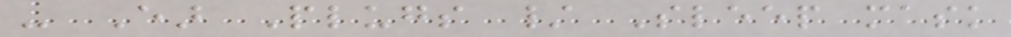- Ear Plugs / Sleep mask
